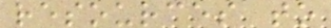resources to
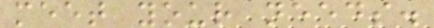meet your needs.
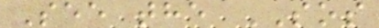See the SOS
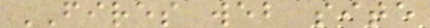FIRES web site
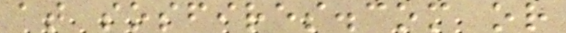at sosfires.com or
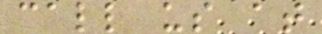call us at
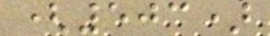(503)
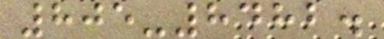805-8482.
